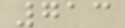713
